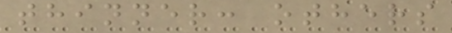thinner: others
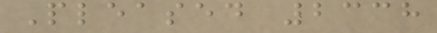Pleased 2338
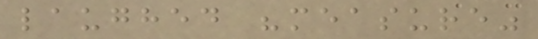laughed "measure"
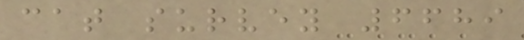cat survey 6689
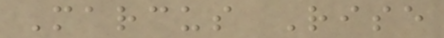Marcus Rise
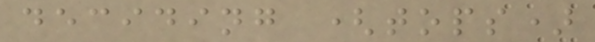deciding (tops)
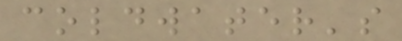coldwater's
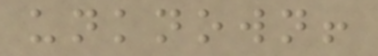unknown!
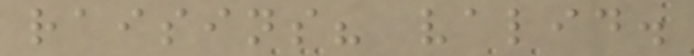raisins? valid.
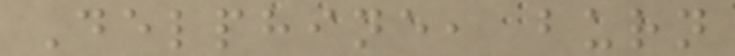Delphine, burn
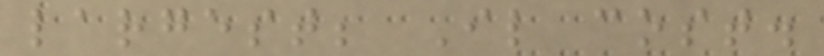largest; Il cost.
